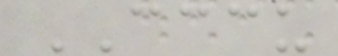CCCU
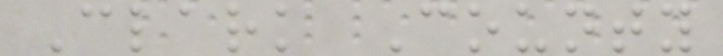Clark County
